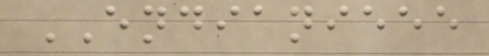ENDIANIEEE
